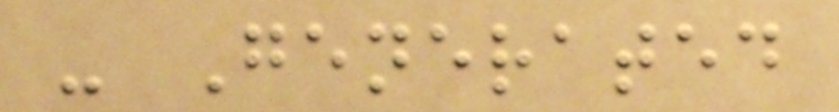- Generated
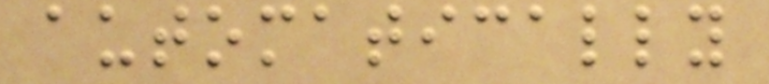automatically
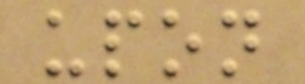upon
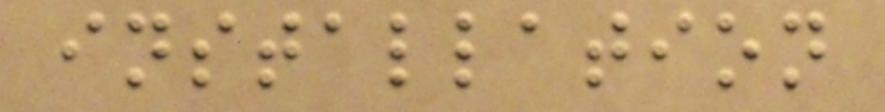installation
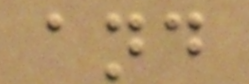and
